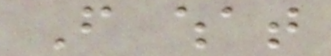From what
